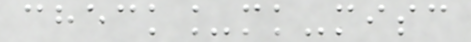check_mk-misc
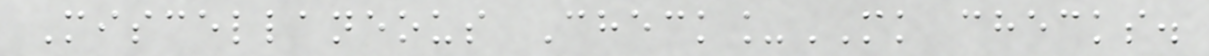Miscellaneous Check_MK checks.
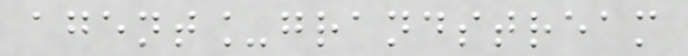agent_grandstream
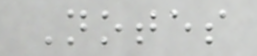Notes
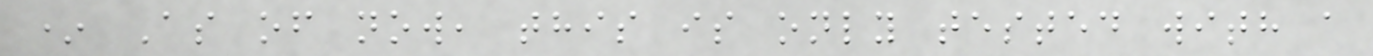* As of now, this is only tested with a
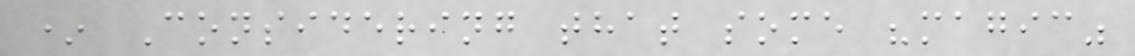* Considering that some "magic"
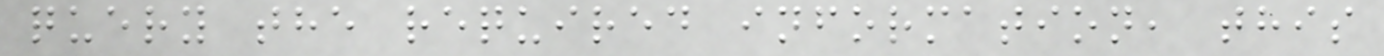query the required information, this
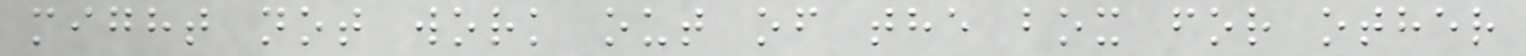might not work out of the box for other
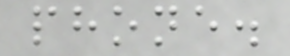phone.
